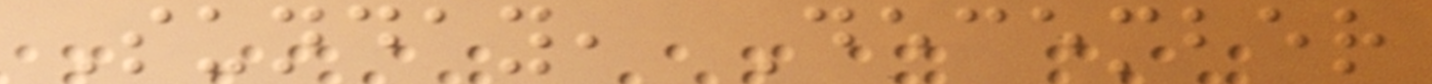Sunday, December
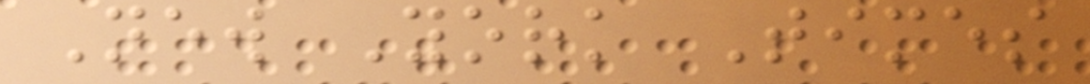New York Times
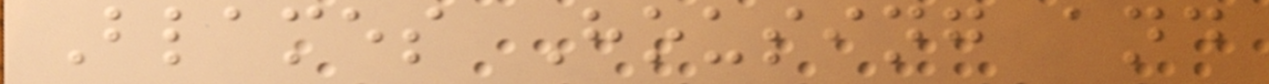Blames Housing and
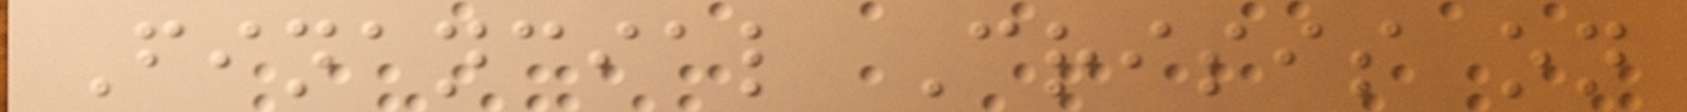Financial Crisis on
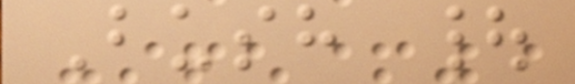Bush |
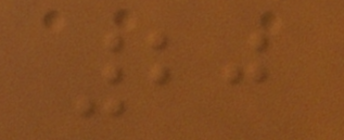20
